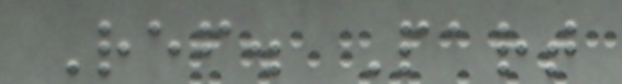Ref. Part
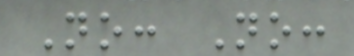No: No:
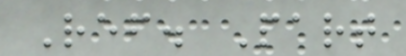Ref. Part
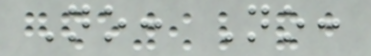No: No:
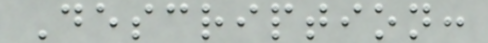Description:
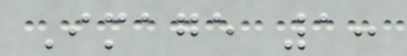Image 1:
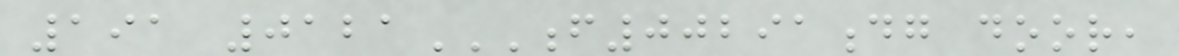191 0121F00291DG DOOR,
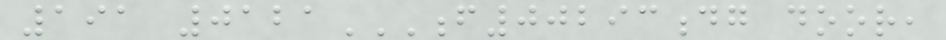191 0121F00293DG DOOR,
